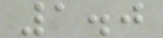1.0
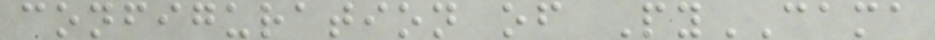configuration of PyCAMA
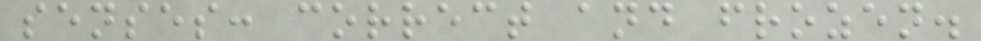senses: correct and frozen.
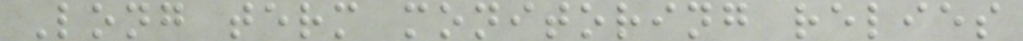Long term monitoring relies
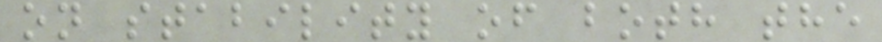on stability of both the
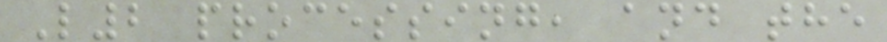L2 processing, and the
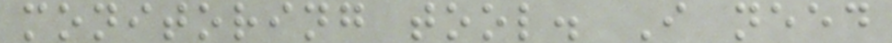monitoring tool. I need
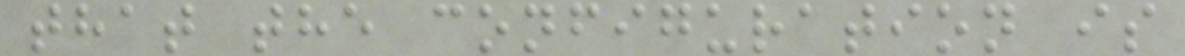that the configuration is
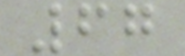67
